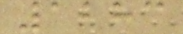1283
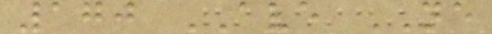170 AVE NE
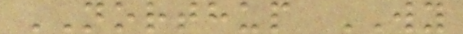NORTHUP WY
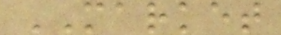MARKET
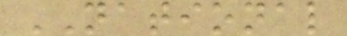NATIONAL
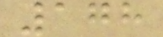178
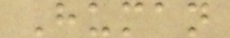Human
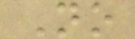No
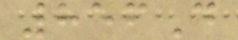856D
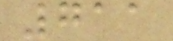711
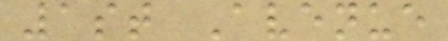1st Avenue
